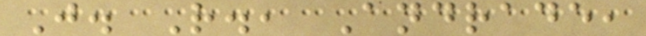J. R., Andrade,
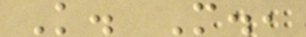K. M.,
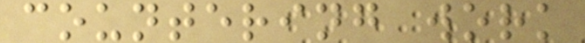countering work
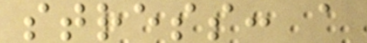stress: a
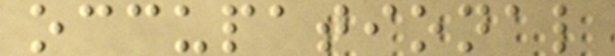occupational
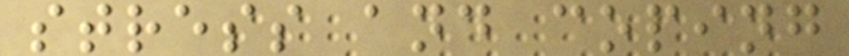stress and coping
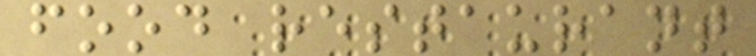food restaurant
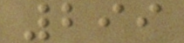299
